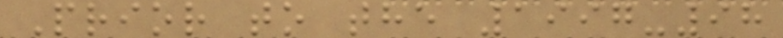Prior to the 1997-98
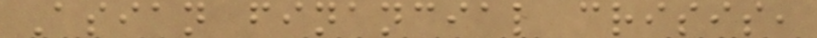Asian financial crisis,
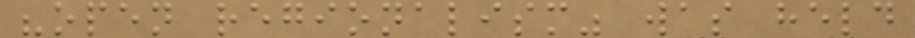"open regionalism" was held
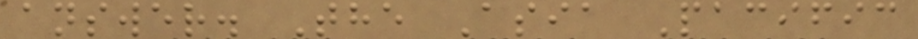answer. The Asia Pacific
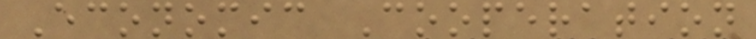Economic Cooperation
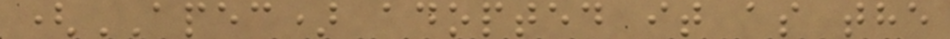(APEC) adopted it as the
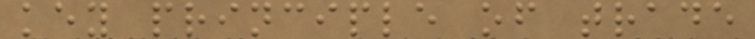key principle of trade
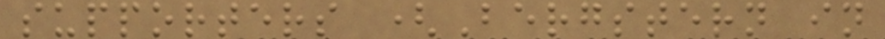supporters (Bergstern in
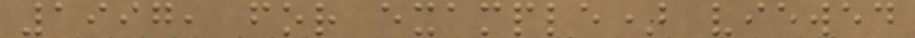1997, for example) viewed
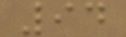94
